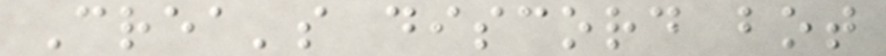Crea's discord bot
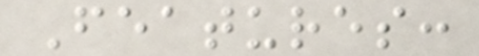Features:
